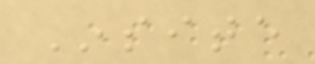Insite
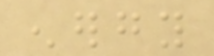energy
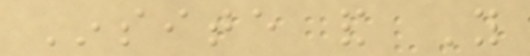Insite and You
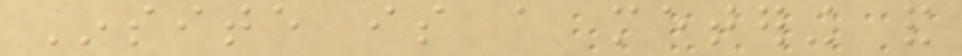Insite is a metering and
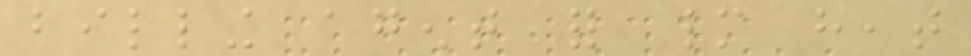billing agent for many heat
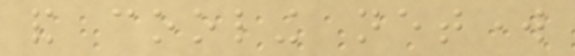and cooling network
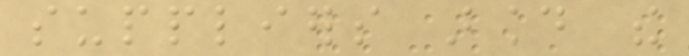suppliers around the
